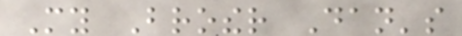My Brother Dan's
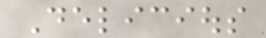Delicious
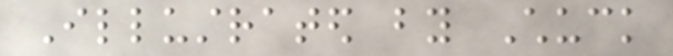Illustrated by Chuck
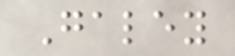Galey
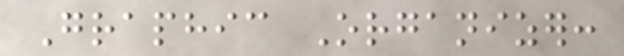Graphic Organizer:
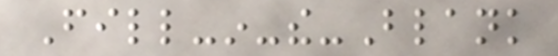Fill-in-the-Blank
